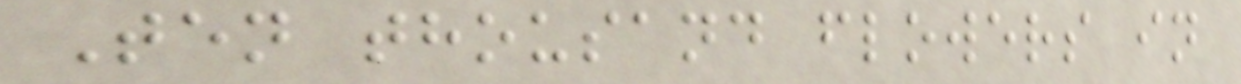Ten thousand flowers in
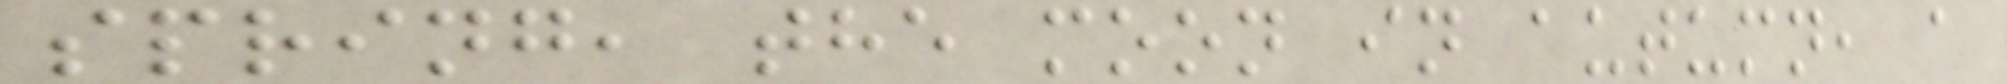spring, the moon in autumn, a
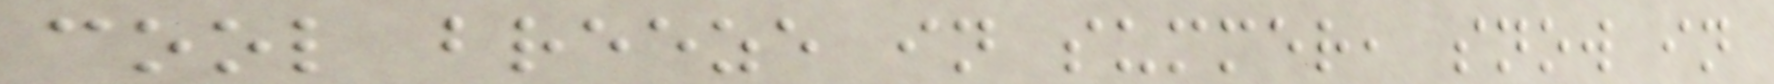cool breeze in summer, snow in
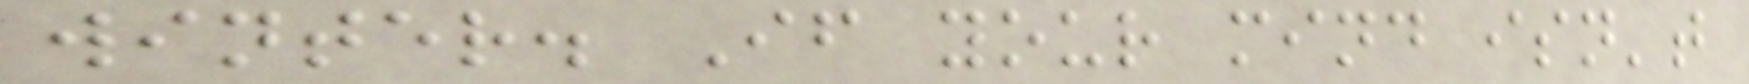winter. If your mind isn't
